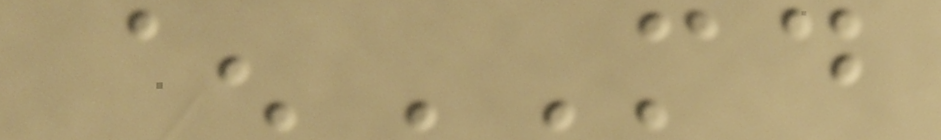^MD
